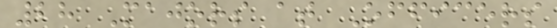28 Majors at Officers
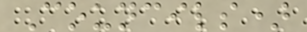Councils)
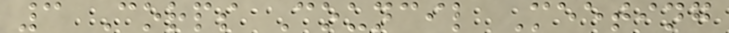3 Corps Council Meeting
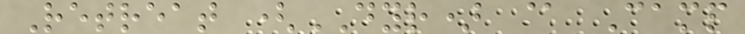Retreat (DYR) @ Camp
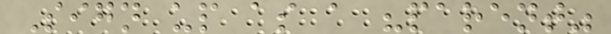Sign up as a "parent"
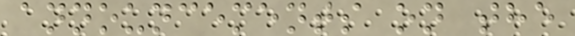announcements on the
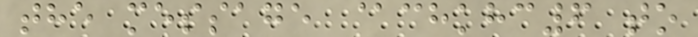the message @chkhc6 to
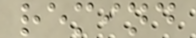remind
